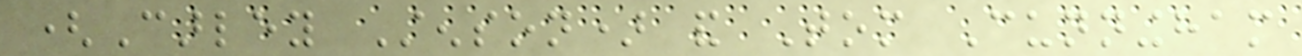(Carley Stenson) and Tom Cunningham
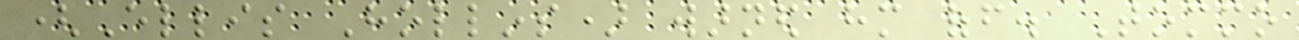(Ellis Hollins) warned him off. Tommo
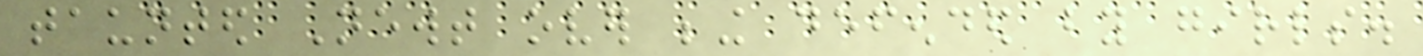taunted Newt over being defended by girls.
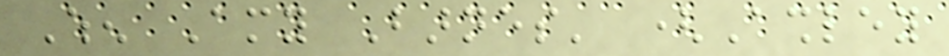When Amy Barnes' (Ashley
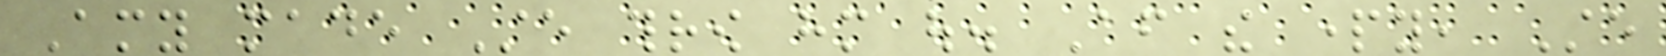Amy made Ste throw him out. After the party, Ste
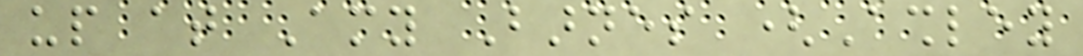up at Amy Barnes (Ashley
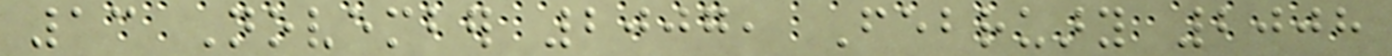13 November 2007, February 2008
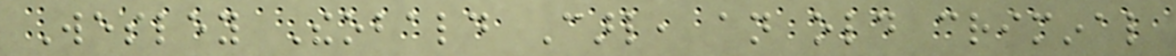Wesley Theobald Carl, an old criminal
